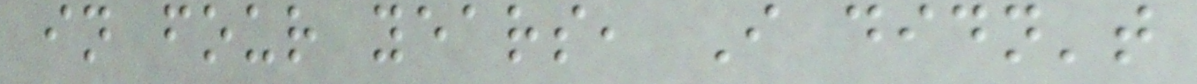in four years, I didn't
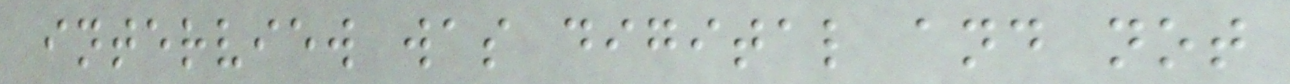interview was digital and not
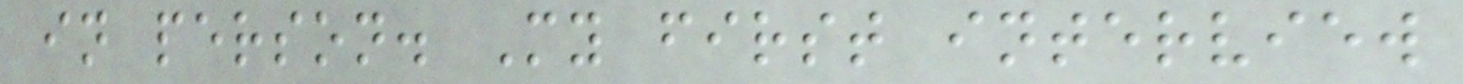in person. My first interview
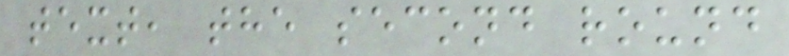text, the second round
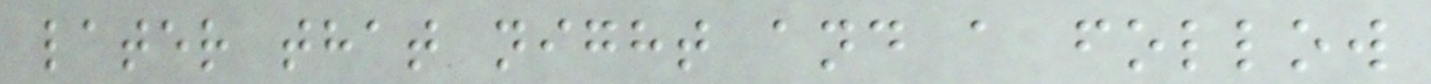later that night and a follow
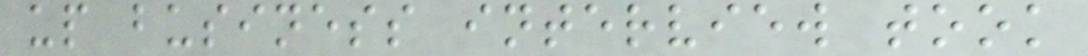up business interview took
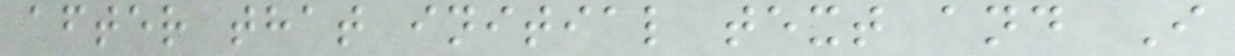after that initial text and I
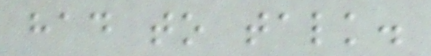had to talk.
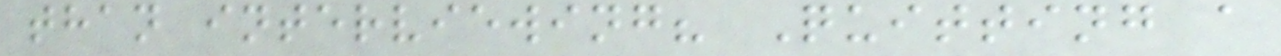than interviewing? Quitting a
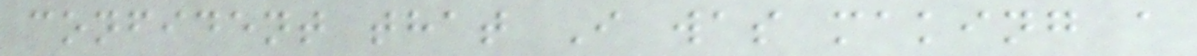confident that I was making a
